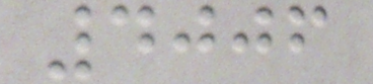4006
